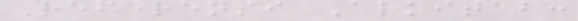Referensi Alkitab:
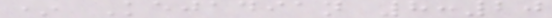* Kejadian 8:20
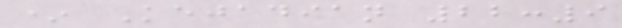* Kejadian 22:9
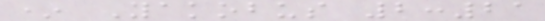* Yakobus 2:21
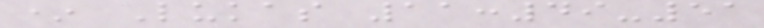* Lukas 11:49-51
